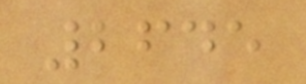2645
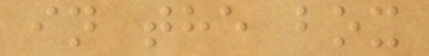in the box
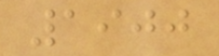1900
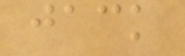jack
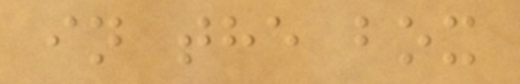in the box
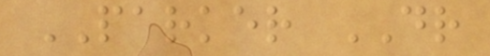PARKER DR
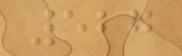527
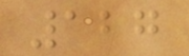127
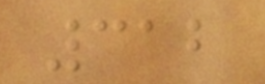312
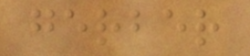gerber
